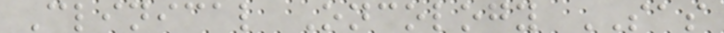Clinical Oncology SAS
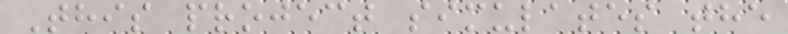This project simulates the
